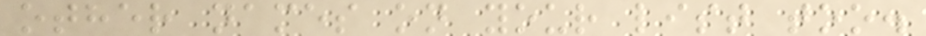other names on your list too.
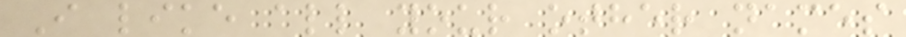I like all your other names
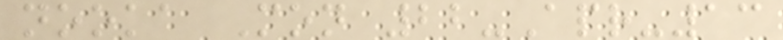nooka Mon 22-Apr-13
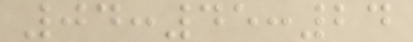04:45:24
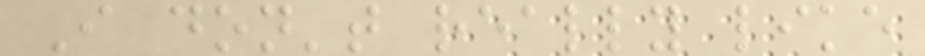I don't really like
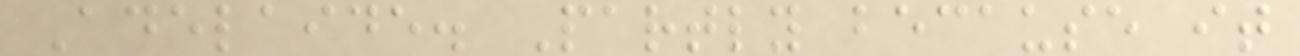Adelaide. Partly because it
